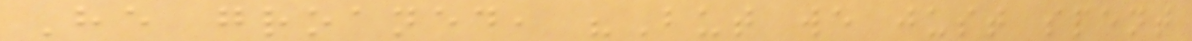He groaned, "But we just spent
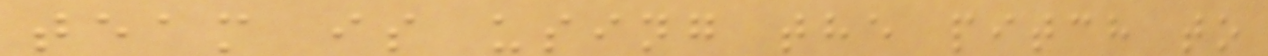team is using the pitch to
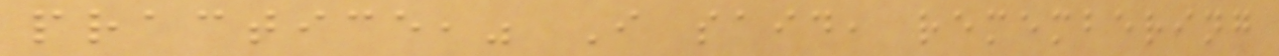practice," I said, remembering
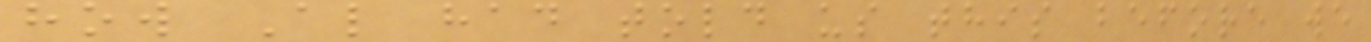how Al had told us this before we
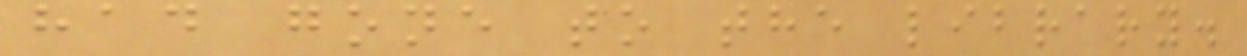had gone to the library.
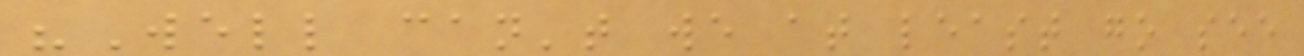"Well can't we at least go see
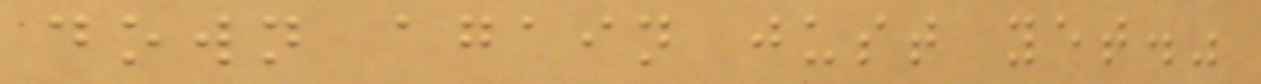down again just yet."
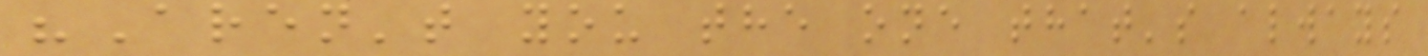"Aren't you the one that's always
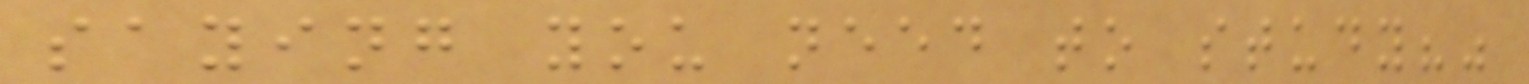saying you need to study?"
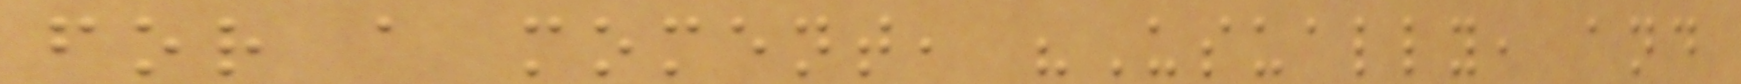for a moment, "Usually, and
